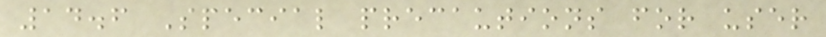14.6 Special precautions for user
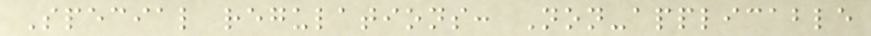Special regulations: Non-applicable
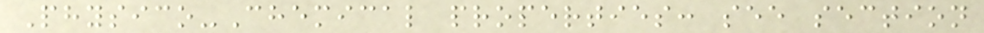Physico-Chemical properties: see section
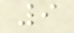9
